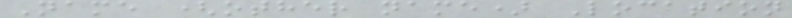Name (other name) Location
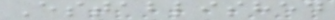Established
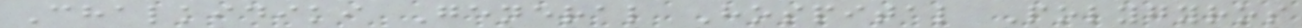Chalkidiki General Hospital Polygyros
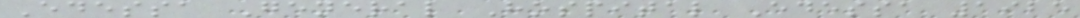Edessa General Hospital Edessa 1925
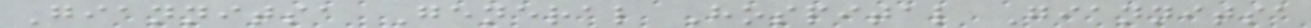Giannitsa General Hospital Giannitsa
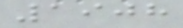1908
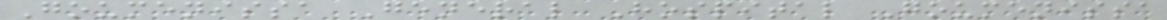Goumenissa General Hospital Goumenissa
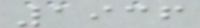1936
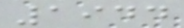1944
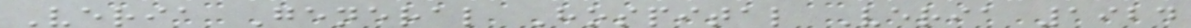Veria General Hospital Veria 1924
